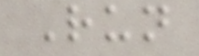Run
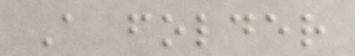A folder
